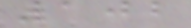102
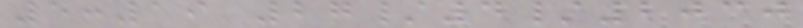5:19 27/4/2030
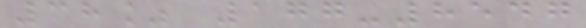38% 177-8547
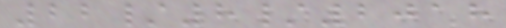22/8/2018
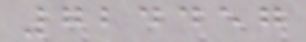724457
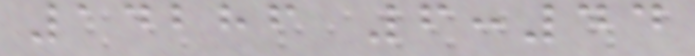14286 6:44
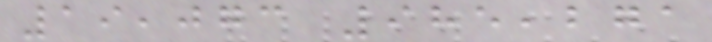19,073 985,271
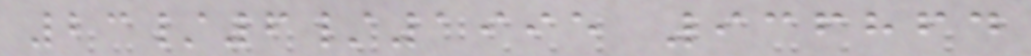23/6/1995 936864
